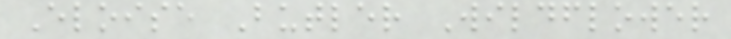Eloise Butler Wildflower
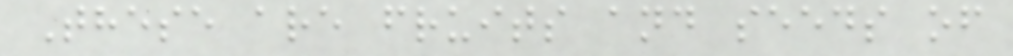These are fruits and seeds of
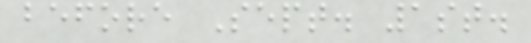before Sept. 1st.
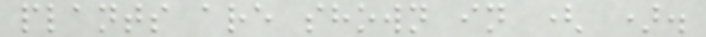plants are shown in ( ).
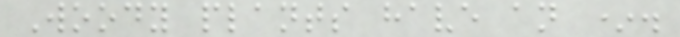Woody plants have an *.
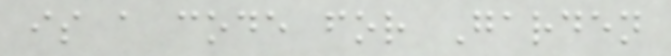is a code for Garden
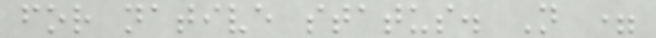for native status. N =
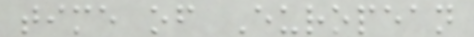time of European
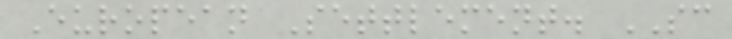European Settlement. SC
